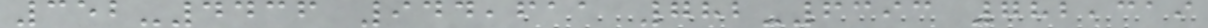352-4436 944,611 782-6393 782,319
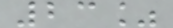23%
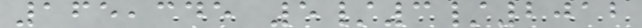165,345 5/3/2012
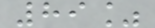89%
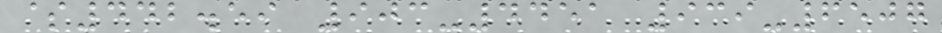$442.59 903-4451 939-6507
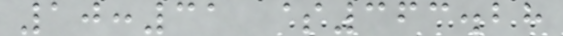10:31 $363.28
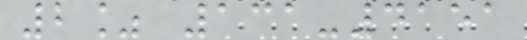2% 131-4151
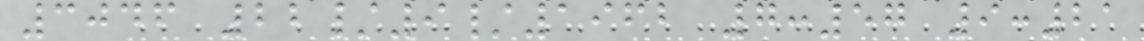3046 22/9/1962 7:57 9:21
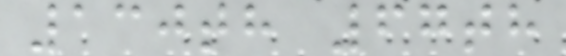130th 67th
